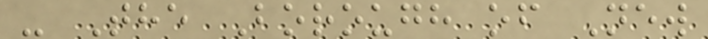- The Borough of New
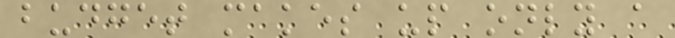budget makes up only a
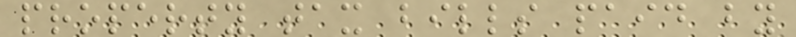property tax bills paid by
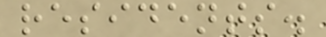residents.
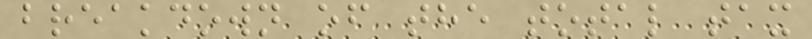breakdown of the total tax
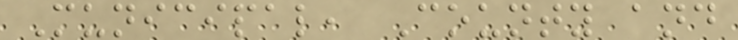Municipal, County and
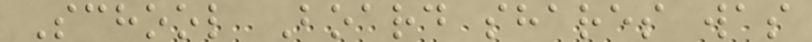School Board shares was
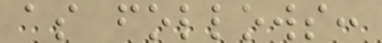as follows:
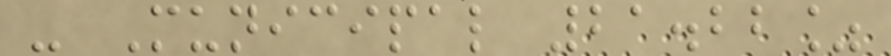- Municipal 21.22%
